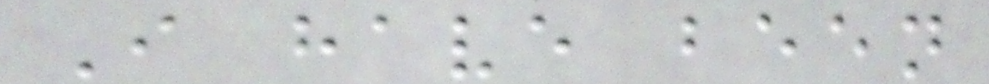I have been
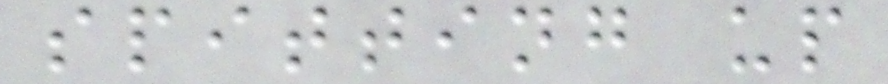spitting up
